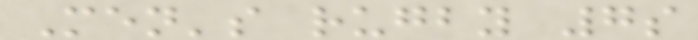Men's rugby 7s
